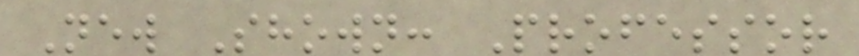New Shown: Professor
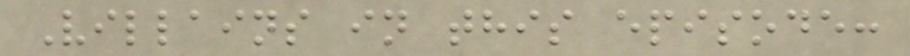Villains in this episode:
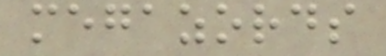megazords
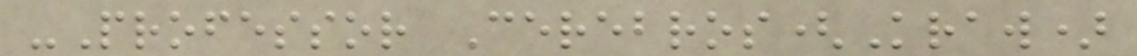-Professor Cerebros(Kraw)
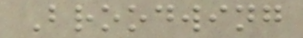Broodwing
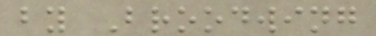by Broodwing
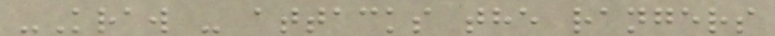-Kraw - attacks the rangers
